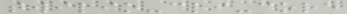twilio-cli-core
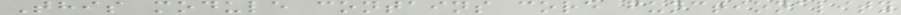This module contains core functionality
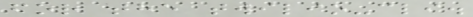for the twilio-cli.
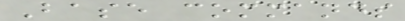Base commands
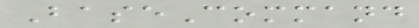BaseCommand
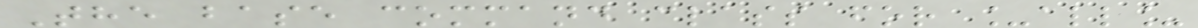The base command class for _all_
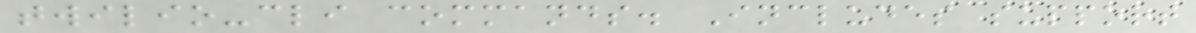twilio-cli commands. Includes support
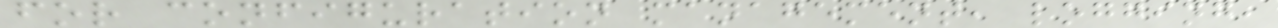for configuration management, logging,
